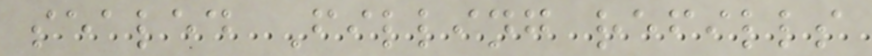sealed Filling refills
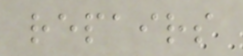repairs
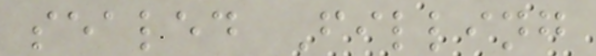sealed Filling
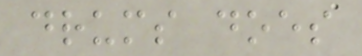drums does
